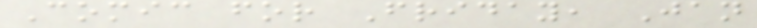Comic for Friday, Jan
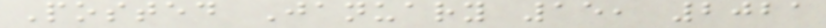Posted January 15, 2021
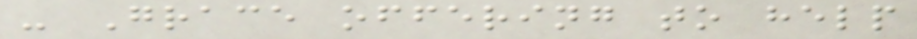- Grace offering to help
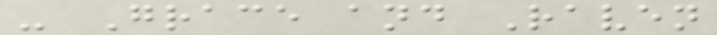- Grace and Raven
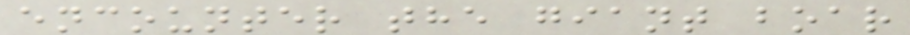encounter the giant boar
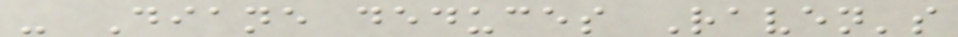- Diane deduces Raven's
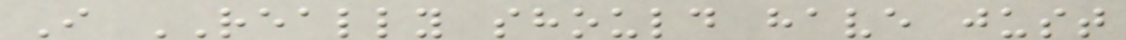I REALLY should have just
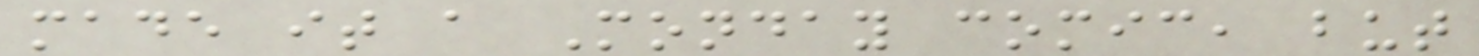made it a Monday comic, but
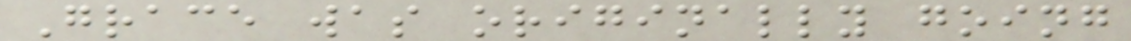Grace was originally going
